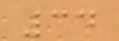34
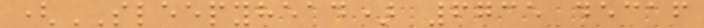(SLEEPYHEAD) 6735 decaf
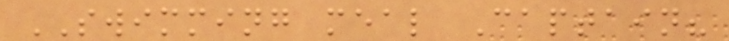SWIMMING meal Captain?
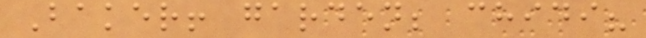Baker! garden; chidi?
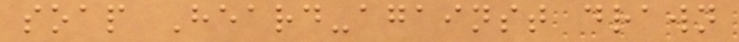soap Heard-against drawn
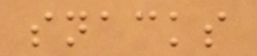snacks
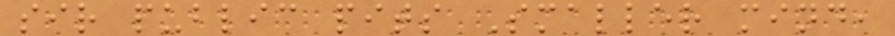sir public pits Smaller mind,
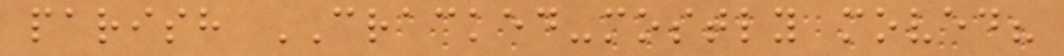parish CRACKED-mostly moved?
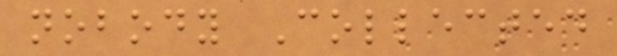nobody Collected
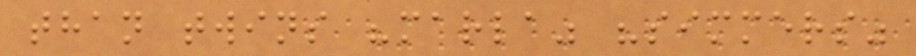than twins "marla" "simmers"
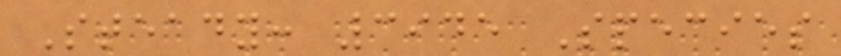Steady: 3945 Species
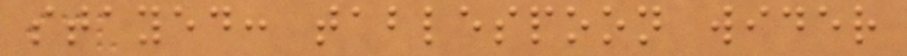stayed: tablespoon wider
